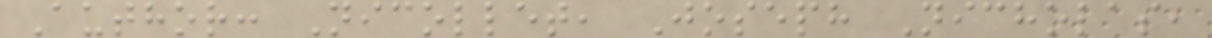Author: Nicollet, Joseph Nicholas,
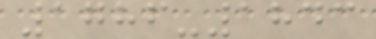1786-1843
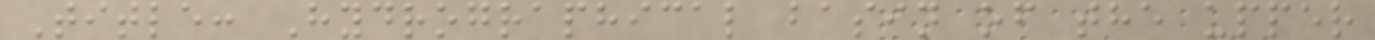Title: Hydrographical basin of the upper
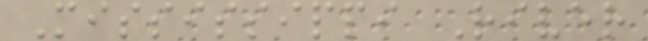Mississippi River
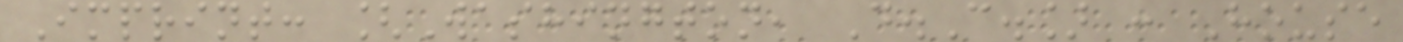Imprint: [Washington, D.C.] : House
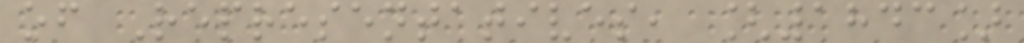of Representatives, [1843]
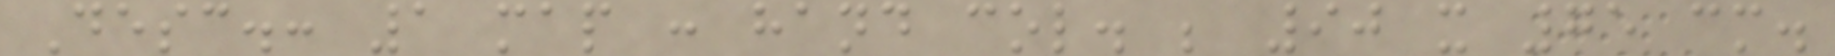Desc.: 1 map : hand col. ; 90 x 75 cm.
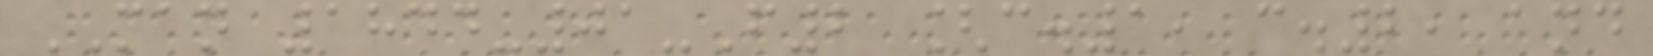MAN 1844-01-F2 [c.1, c.2, and
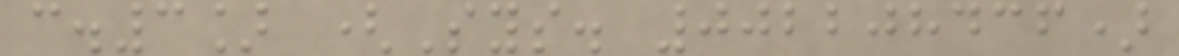c.3] (Sys. 002208436)
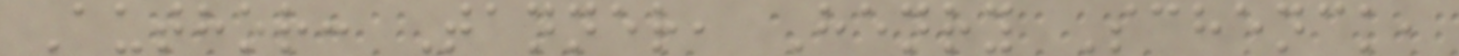Author: Tanner, Henry Schenck,
